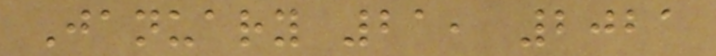January 21, 2021
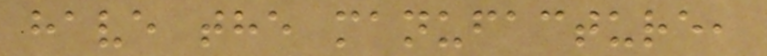have the manufacture,
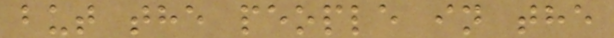but the people in the
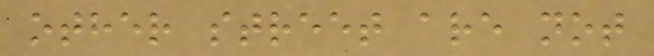other street are not
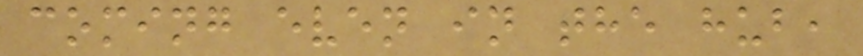coming even in the hub,
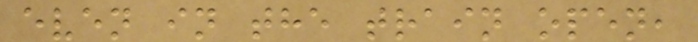even in the train open,
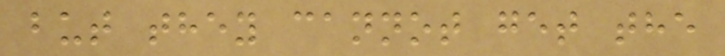but they cannot get the
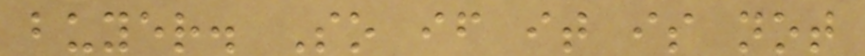buyer. So if it is not
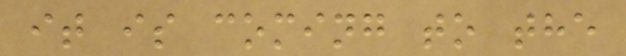it is coming to the
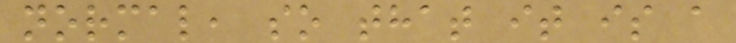normal, so that it is a
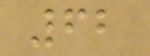62
